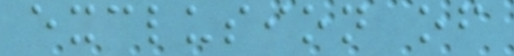exclusion of
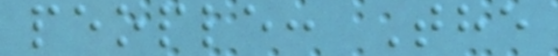people: The
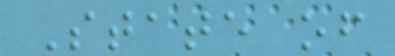State of
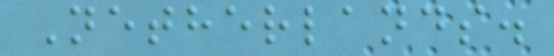Netherlands.
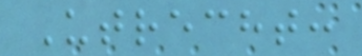Utrecht:
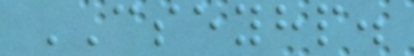CSEYHP.
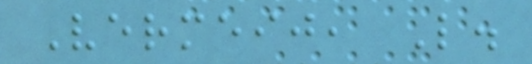Vermeij, L.
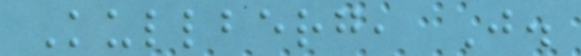Kullberg, J.
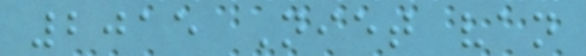2015 Niet van
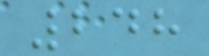248
